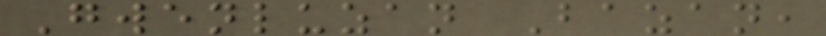Gwenluzan Bazan,
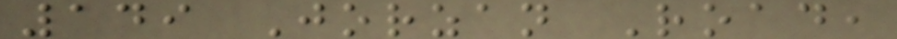149 Jorzan Road,
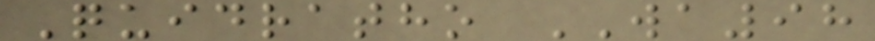Quidratho WA98
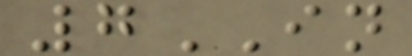7IN
